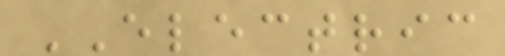ELECTRIC
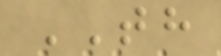TH
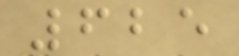625
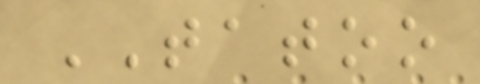TATOO
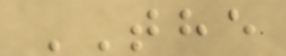THE
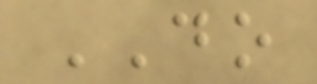DO
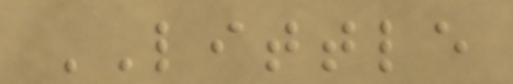LITTLE
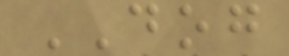DOG
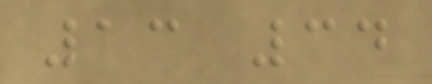13 34
